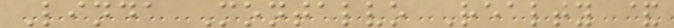Linda Montalvo Realty &
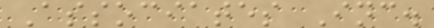Associates Inc.
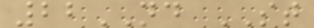22ND ST
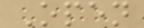Open
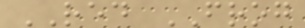RED FROG
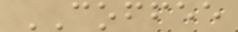COFFEE
